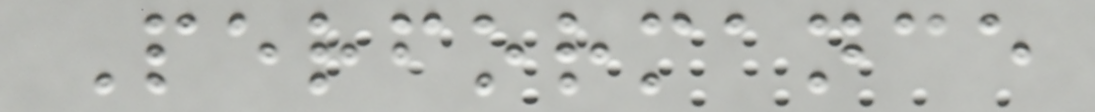Performance
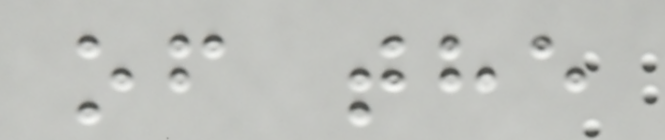of the
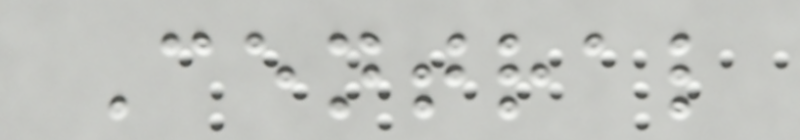Central
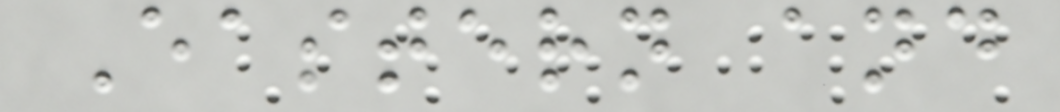Eastern and
